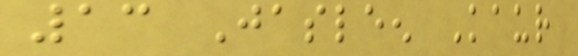13 Jasleen Kaur
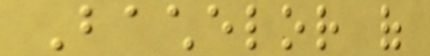Bachelor of
